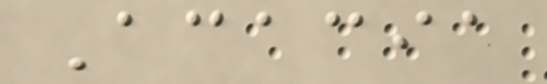Acacia
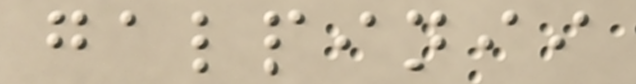galpinii
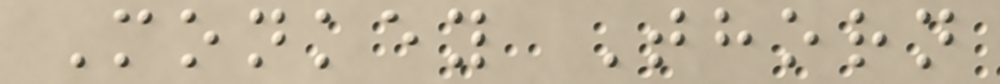Monkey Thorn
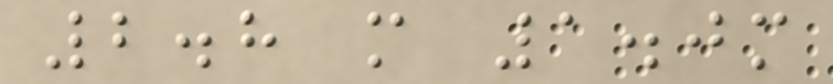2.8 m 1.0m
